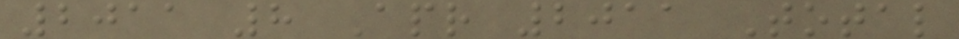2011 8 Apr 2011 Total
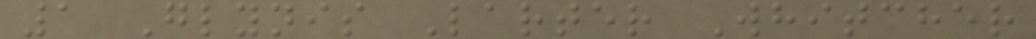1 Glynis Larter Whitcher
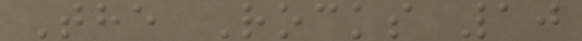The Rocks 10
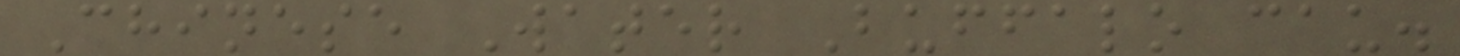Chinese Water Buffalo cau.
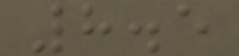8.5
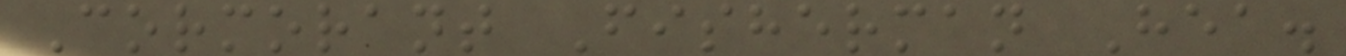Cormorant Fisherman Hea.
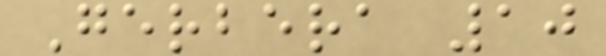Gerbera 10
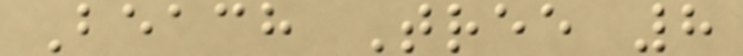Beach Tree 8
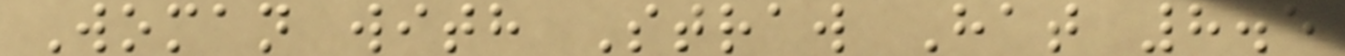Woman with Straw Hat 8.5
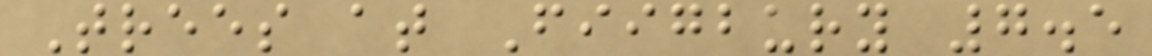Trees at Fiigbury 7.5
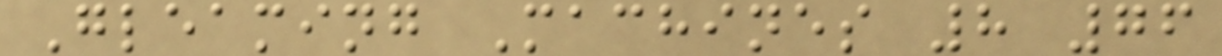Gleaming Machines 8 76
